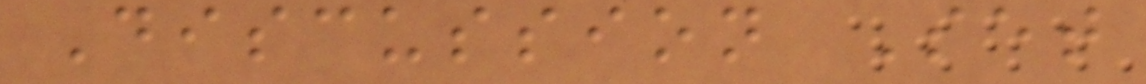Discussion Set
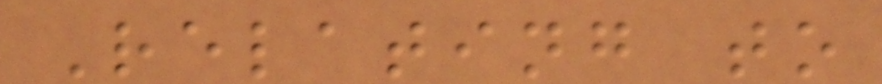Relating to
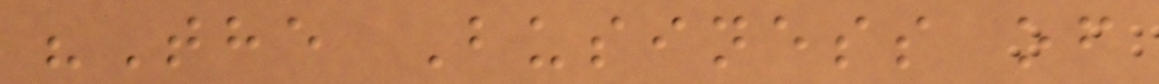"The Business of
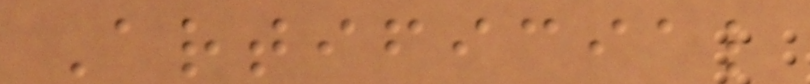Artificial
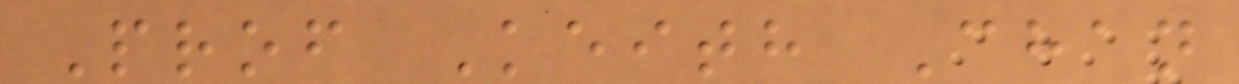Prof Keith Chan
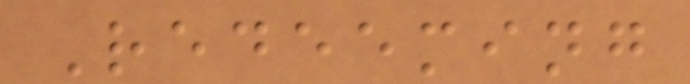Redeeming
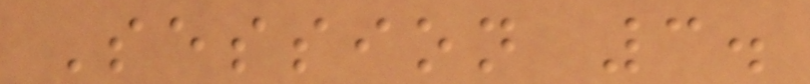Session 3.
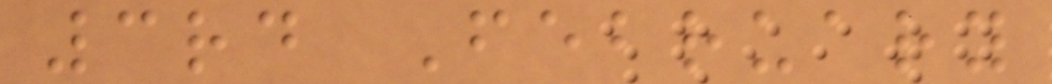3rd February
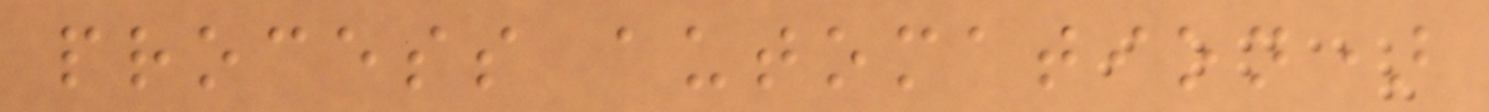process automation)
